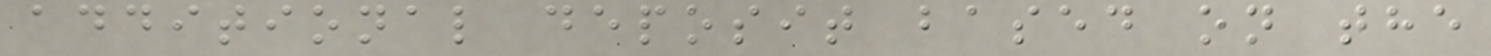additional deposit based on the
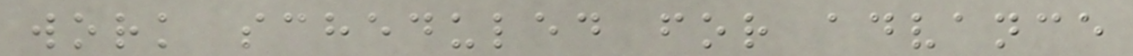work scheduled for advance
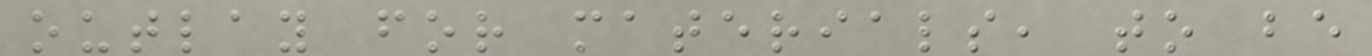outlay for materials, to be
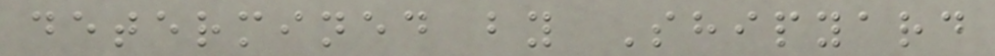determined by Shipyard
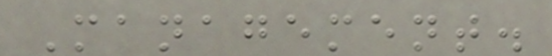Management.
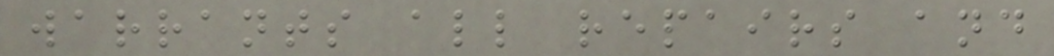warrants all repairs and
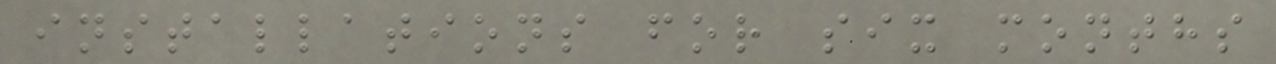installations for six months
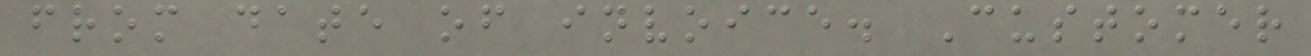from date of invoice. Customer
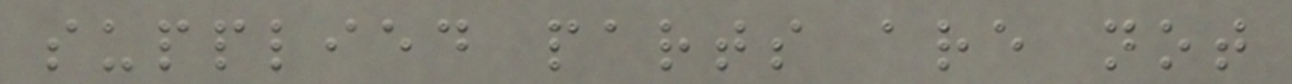supplied parts are not
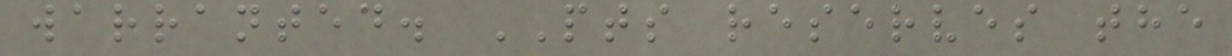warranted. PTS reserves the
